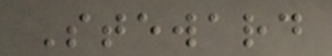Steward
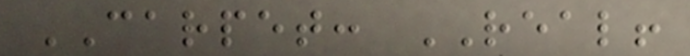CARPET: REAL!
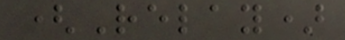(Relay)
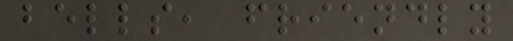bells, friendly
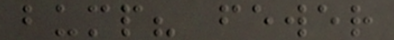bump? fewer
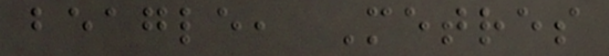beagle, Metres
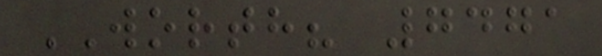WORTH? 7471
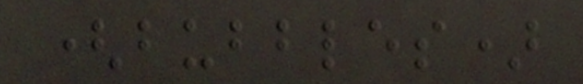(bubbles)
